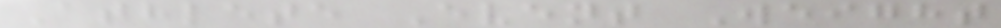Athlete Event Weight
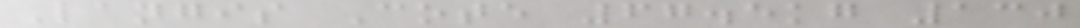Langis Cote 67.5kg 130
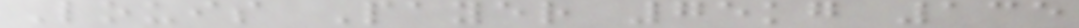Louis Payer 75kg 135
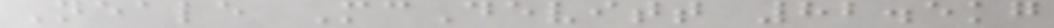Neale McDevitt 82.5kg
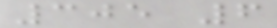305 6
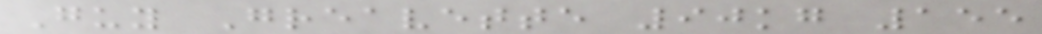Guy Greavette 90kg 155
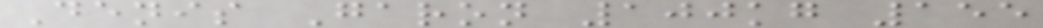Denis Garon 100kg 155
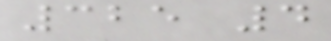325 4
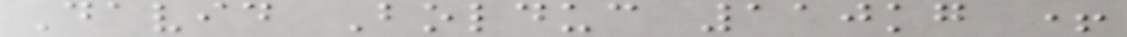David Bolduc 110kg +
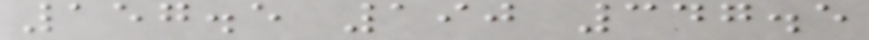157.5 190 347.5
